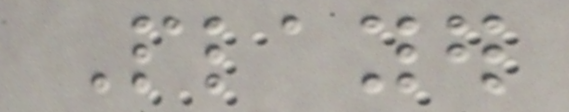Player
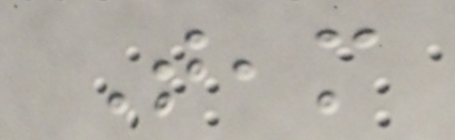Team
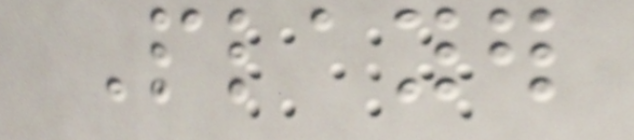Player
